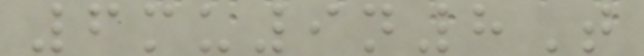6mu9n8T
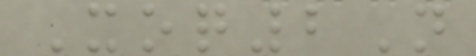Xoq2N
